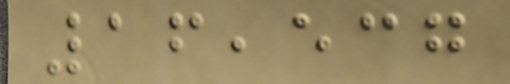16,537
